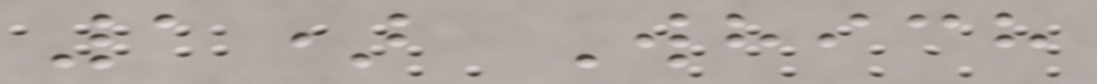1) Which
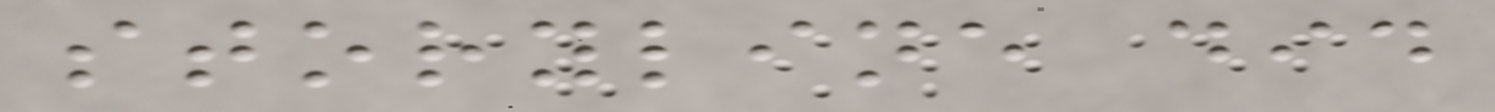storyline did
